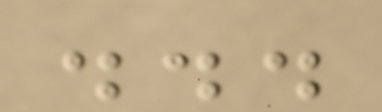...
